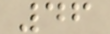46
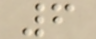6
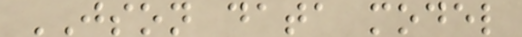JSON data model
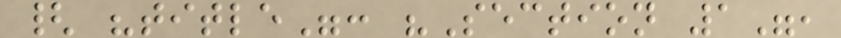{ "title": "Section 1",
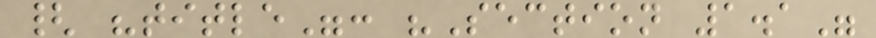{ "title": "Section 1.1"
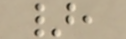},
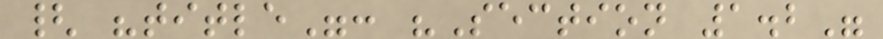{ "title": "Section 1.2"
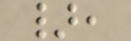},
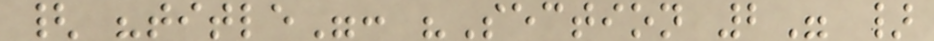{ "title": "Section 2" }
